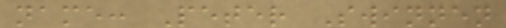name: Peter Swinnen
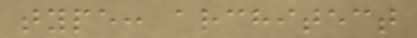type: architect
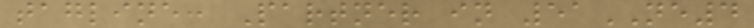tagline: Partner in 51NE4
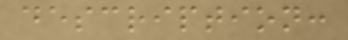description:
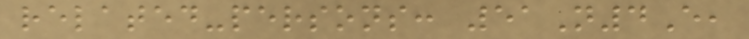related-persons: 51N4E,
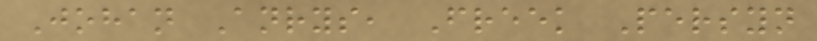Johan Anrys, Freek Persyn
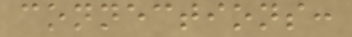connections:
